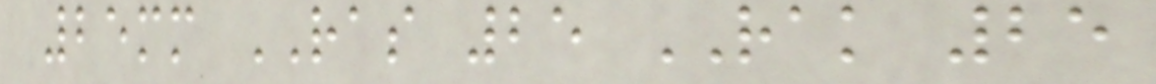25mm RAS 25 RAK 25
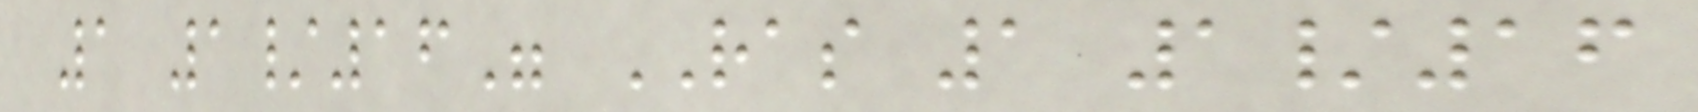1 1/16" RAS 1 1/16
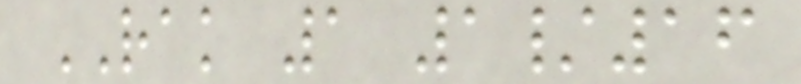RAK 1 1/16
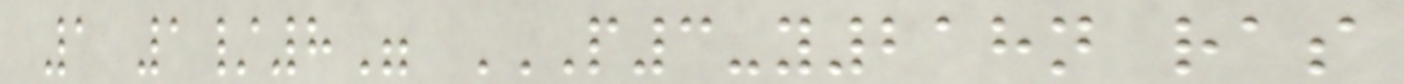1 1/8" P3-Y218N RAS
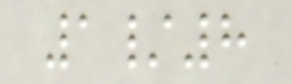1/8
